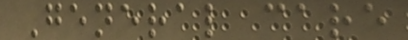General care
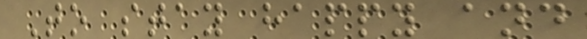To stay happy and
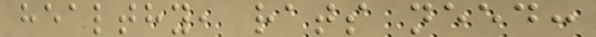healthy, rats need:
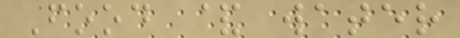Food & water
